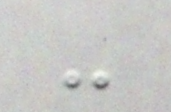-
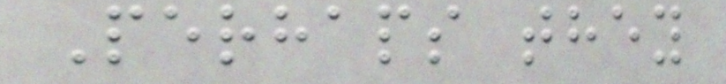Perhaps they
